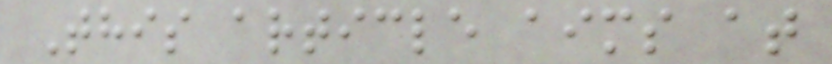This article aims at
